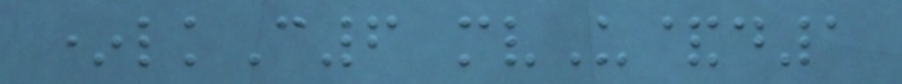*lkC6 mvU&d1
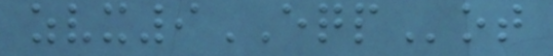zvx9EQPot
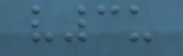v3u
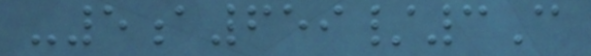-5a659/3C
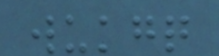wukgq
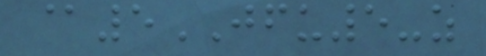@5JFU5-z
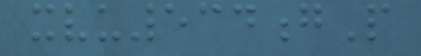xvu534gP
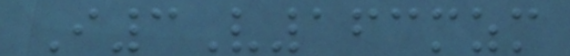I3V163mzm
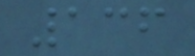136
